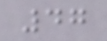47
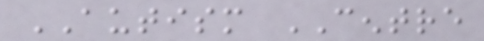AUTISM CENTRE
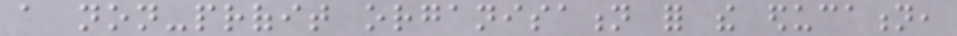a non-profit organisation for the education,
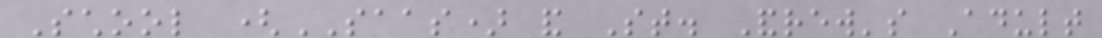School (SAAS) and St. Andrew's Adult
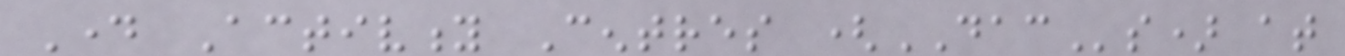Day Activity Centres (DACs) at
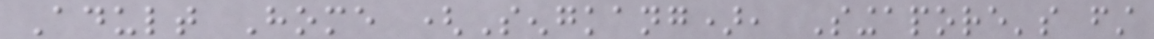Adult Home (Sengkang), Singapore's first
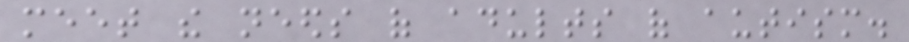meet the needs of adults of autism.
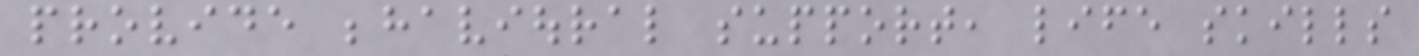provide behavioural support, life skills
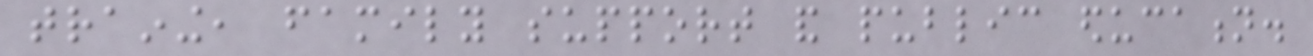training, family support and public education.
